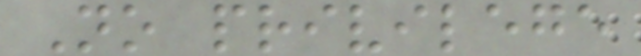No privilege
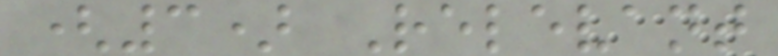(3) Relevant
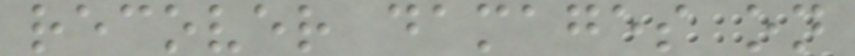recover damages on
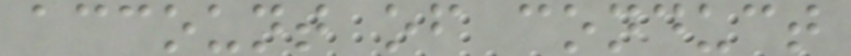account of conduct
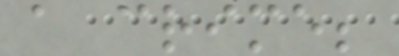a crime;
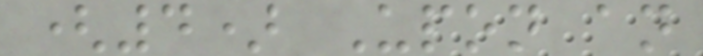(4) Upon an
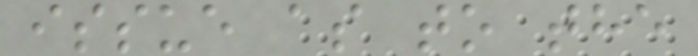issue as to the
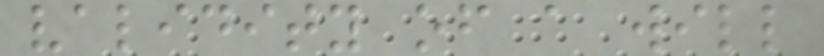validity of a will
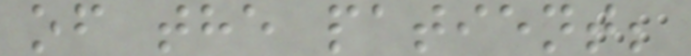of the patient;
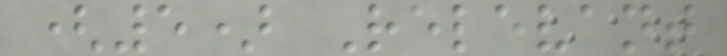(5) Relevant
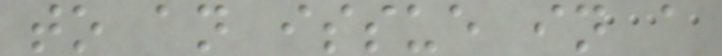to an issue in a
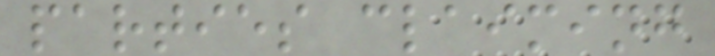parties claiming
